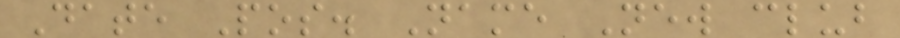Date Pos. Name New club
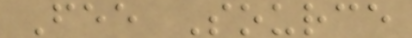Fee Source
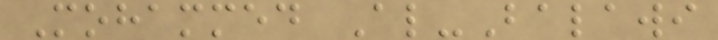Mohammed Al-Balawi
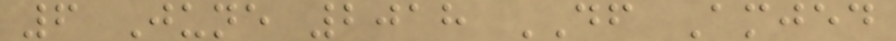6 June 2018 DF Amjed
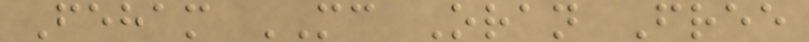Feham MC Oran Free
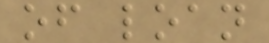of loan
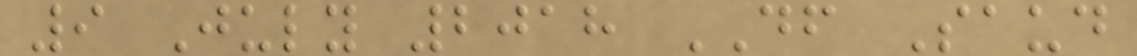9 July 2018 DF Saud
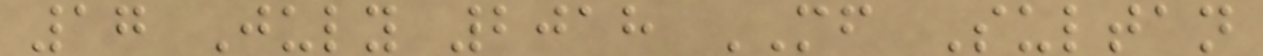17 July 2018 MF Sultan
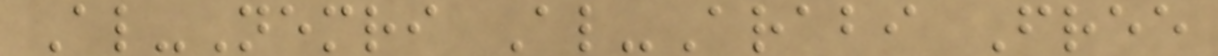Al-Nemri Al-Arabi Free
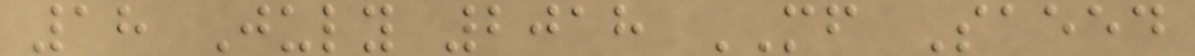18 July 2018 MF Saeed
